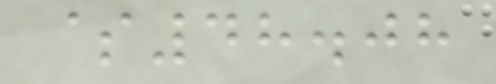$48.08
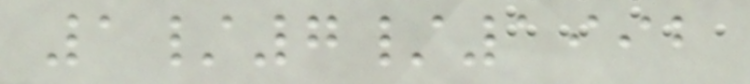1/7/1992
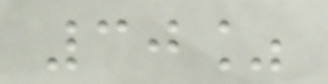30%
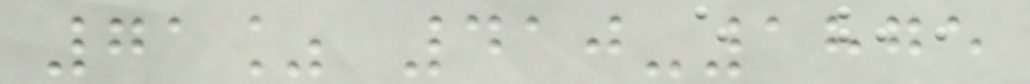71% 410-1875
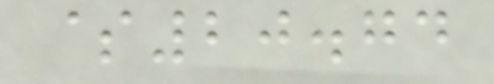$20.74
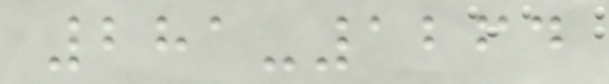281-1264
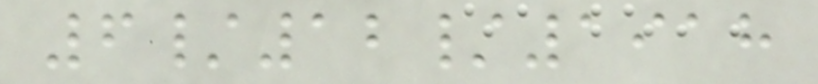6/12/1918
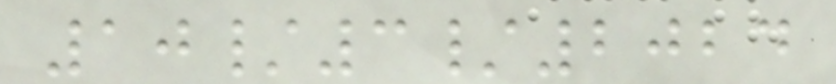10/3/2024
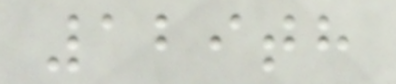129th
